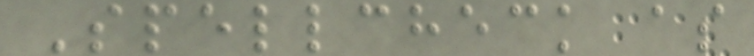Spellcheck as
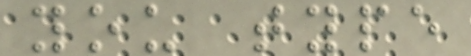you type
